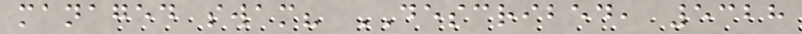managed swam? DESCRIBED, 5328
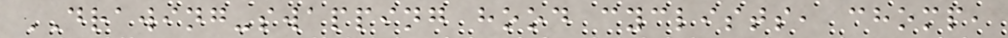DRAWING-swapping hood cyclists, chomp,
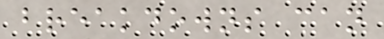breakdowns can
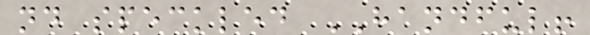nd speckled HANDFUL!
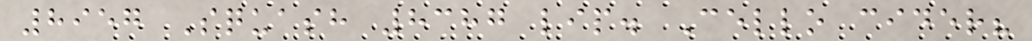8957 Squash 8387 lip. Cello cider?
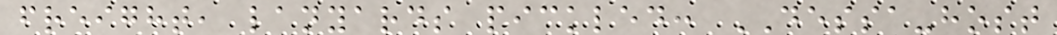freight, lanyards pickled: DESSA-host
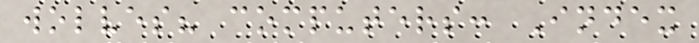wolves? computers: Index
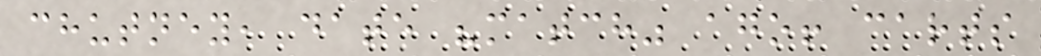chutney, date "match" ago! carts
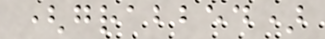(grabbed)
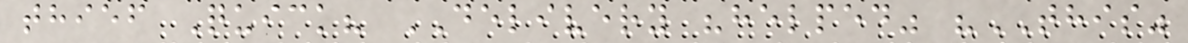thief Quick? DELIVERY "helped" "THIS"
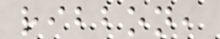ribbon,
